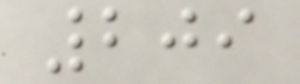209
